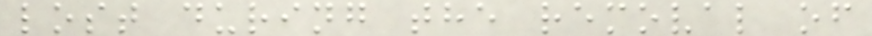lost during the removal of
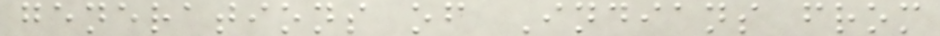generations of Indians from
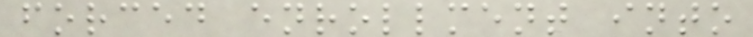forced enrollment into
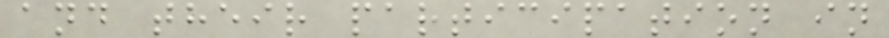and their participation in
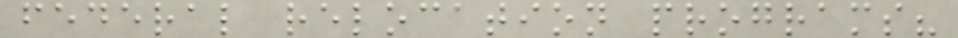federal relocation programs?
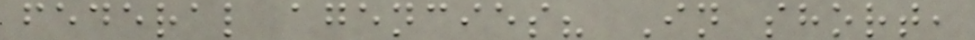federal agencies? In short,
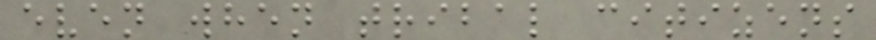even when tribal citizens
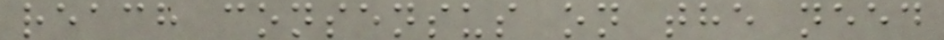reach consensus on the need
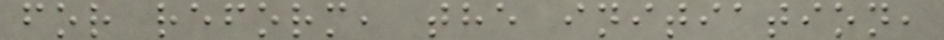for reform, the initiation,
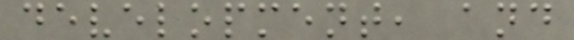development, and
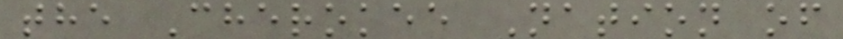the Cherokee Nation of
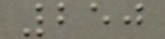250
